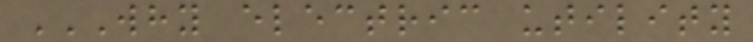WHY ELECTRIC UTILITY
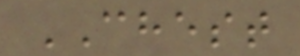CHEST
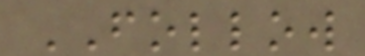FOLLOW
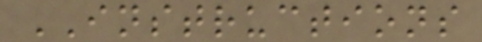INSTRUCTIONS
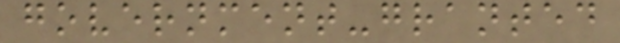government-granted
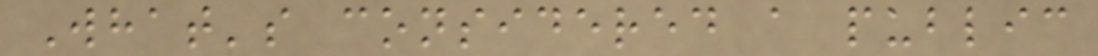What's considered a public
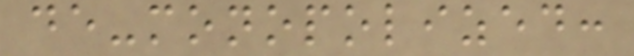de-monopolized:
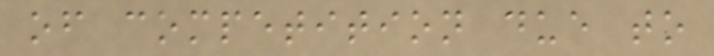of competition due to
